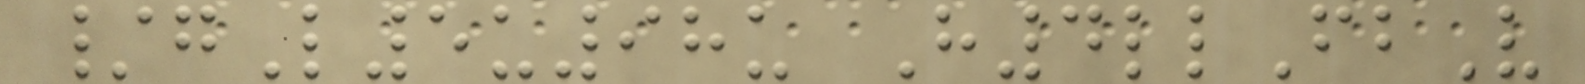/gL5u98u H4llFbV
